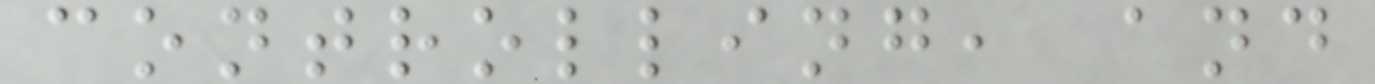controlling, and
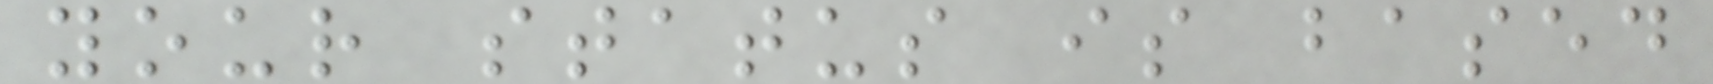your status is based
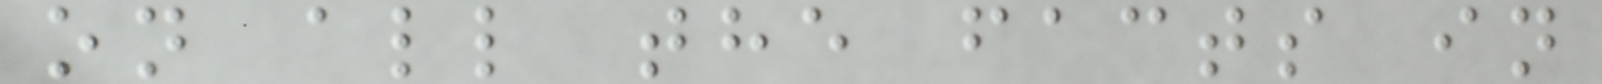on all the facts in
